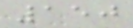150
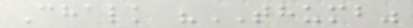Chalk "THUMB"
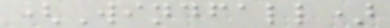(Windfall)
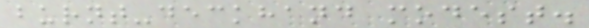burnt-deckhand modest.
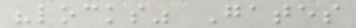"locks" Gates
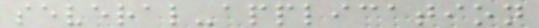several-application
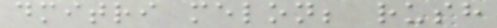dmitri melon; rush
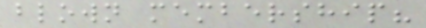blown membership?
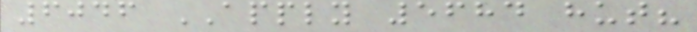6046 APPLY 5684 hut?
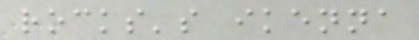rocks's ikenna
